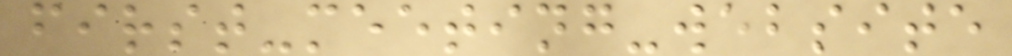first-meeting-website
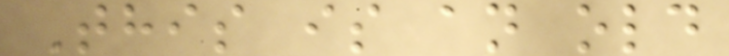This is an old
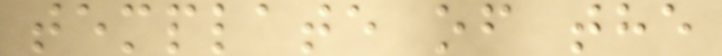template of the
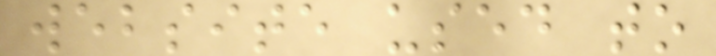website used to
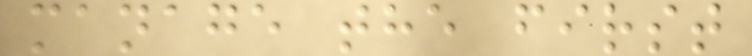manage the first
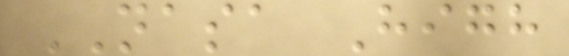NASA High
